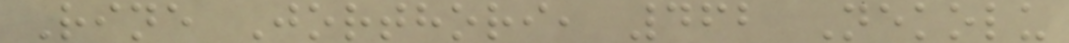Rine Jorthori, 462 Nekolu
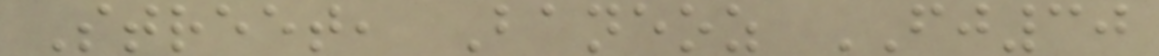Street, Baneoz FJ30
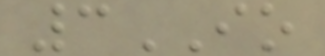3IO
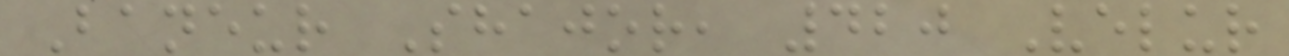Baneur Shajor, 420 Velur
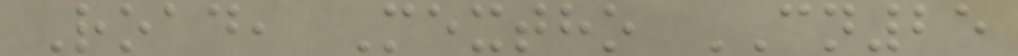Road, Mextho CN25
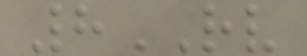8RV
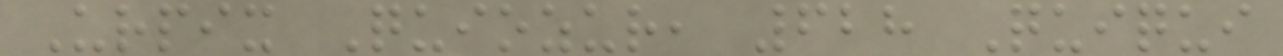Urpix Quiozur, 628 Quiqui
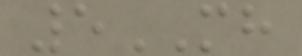5MH
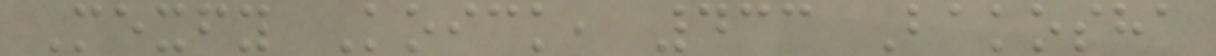Mexfy Koick, 433 Bakosha
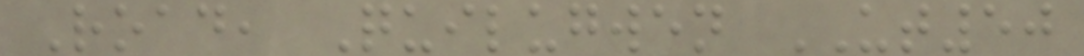Road, Quilugwen UT50
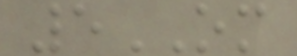5OM
